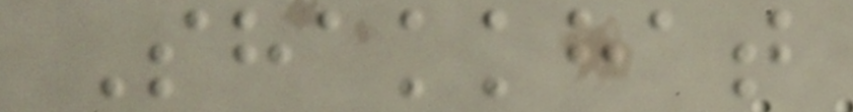Shakkhat
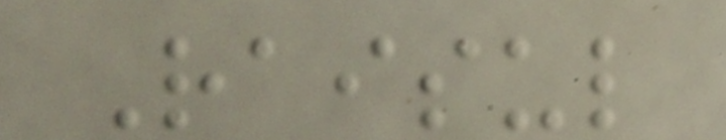Raisul
